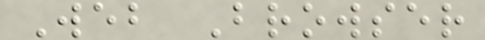Web Browser
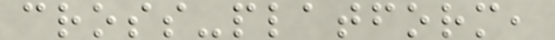cross-platform,
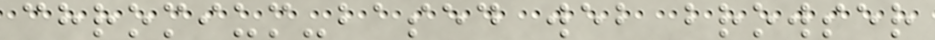chromium-based web browser
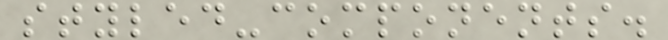styled-components.
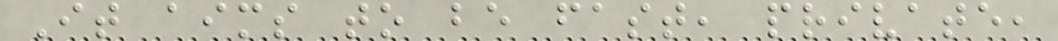It aims to be fast, private,
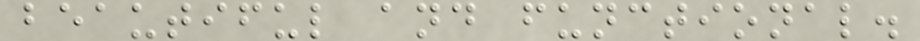beautiful and functional.
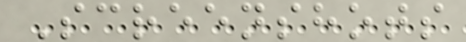Screenshots
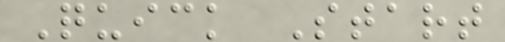Quick Start
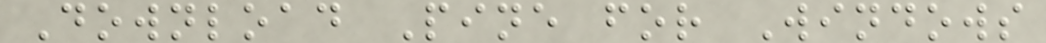Download Pine for Windows
